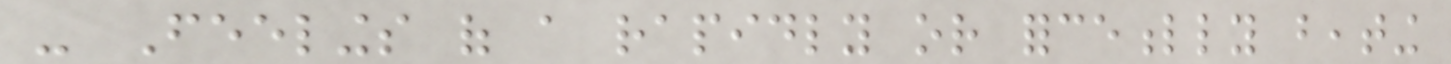- Feelings of a rapidly or forcefully beating
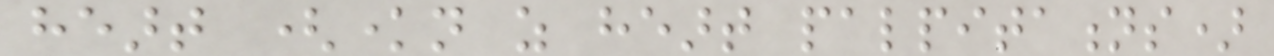heart (known as heart palpitations)
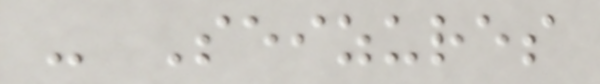- Seizures
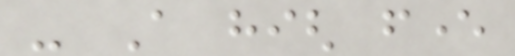- A high fever
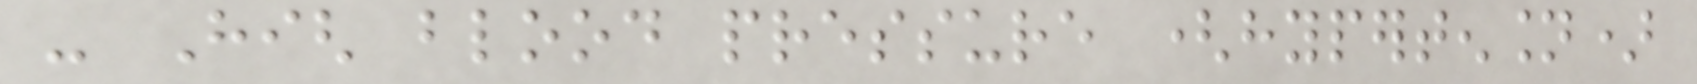- High blood pressure (hypertension)
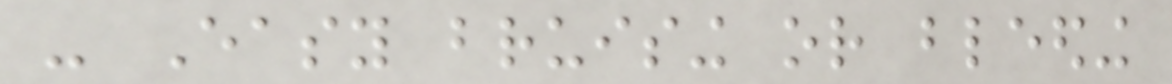- Easy bruising or bleeding
